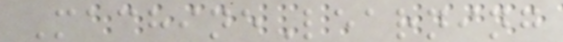MachineLearning
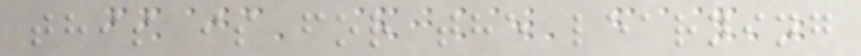this is for the learning
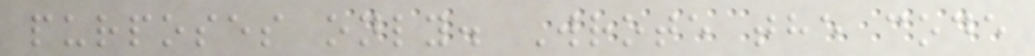purposes only. Wrote the code
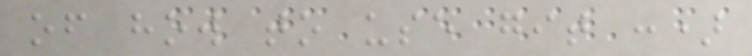of how to use git :)
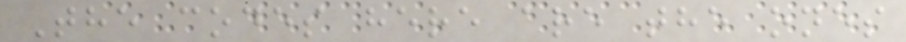The codes here are the ones
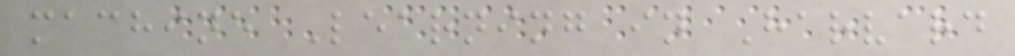machine Learning in Harvard
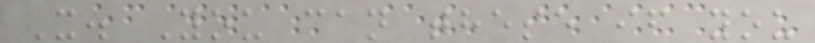X. You can these if you
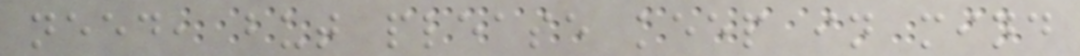need, but please keep in mind
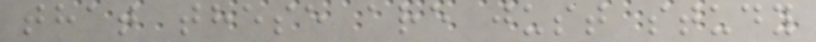that these are just study
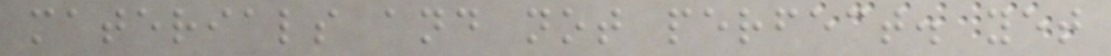materials and not perfect. yet
